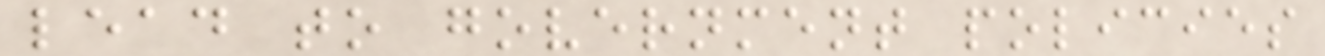lead to government policies
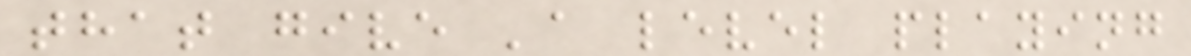that give 'a level playing
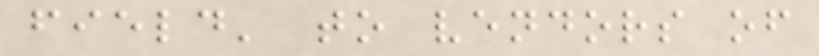field' to vendors of
